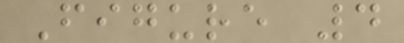Figure 4
